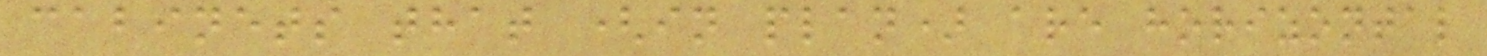cabinets that (in plan) are horizontal
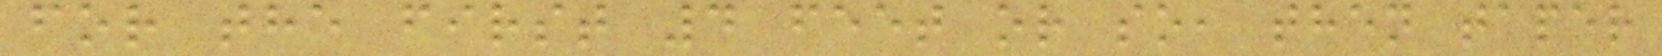for the first 4 feet or so, then taper
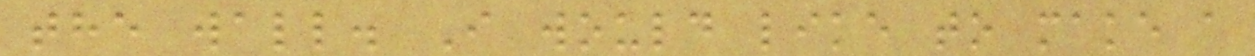the wall. I would like to make a
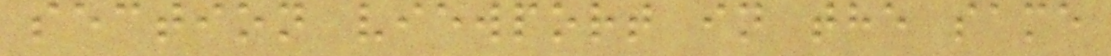section viewport in the same
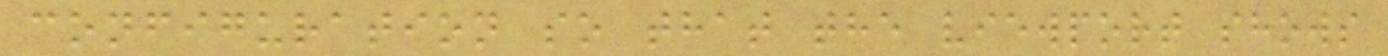configuration so that the viewport shows
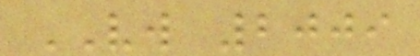VW 2009
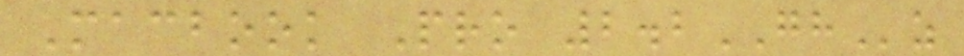Macbook Pro 2.2GHz
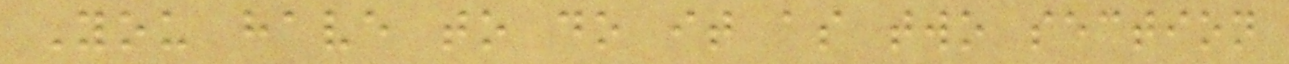You have to do it as two section
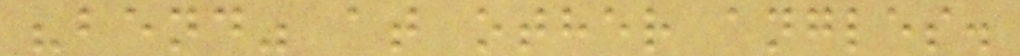"bend" at other angles.
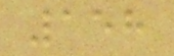158
